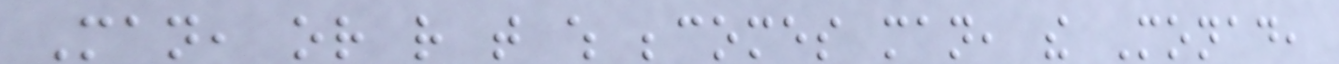Man, or rather that which becomes man, the Monad,
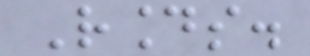Rounds.
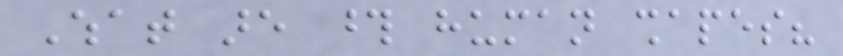What are those human shapes?
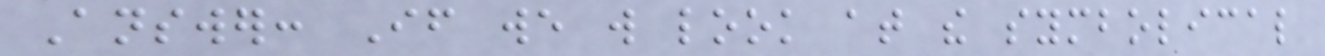Answer: If we will look at the symbolical
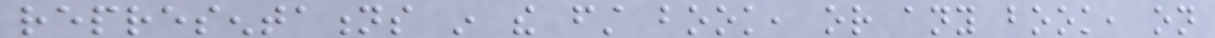representations in the first book, or any book, on
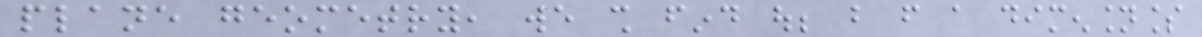plane geometry, we shall find out; but from a dimensionless
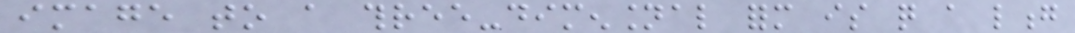image to a three-dimensional form is quite a long
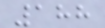188
